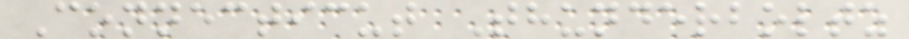Connecticut Thunderboltz
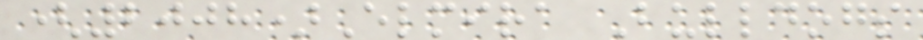(2008)Elmira Bulldogs
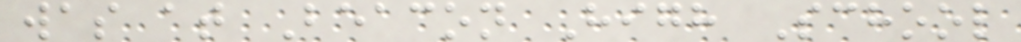was at Beacon High School
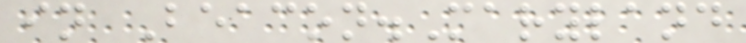in Beacon.Maryland
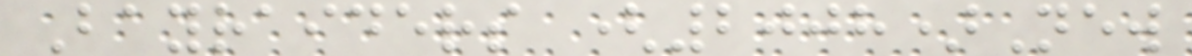Bayraiders (2008)New
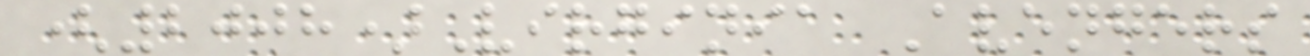(2008)Virginia Avengers
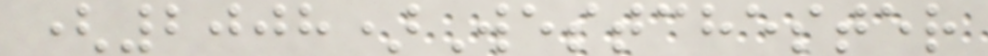(2008)Westchester
